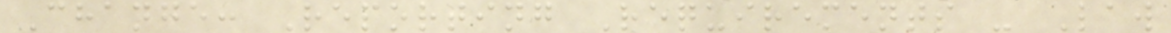Change: Reporting Requirements - Law
